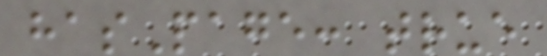hasPage: true
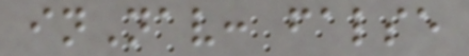inNav: false
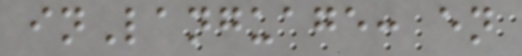inLanguage: en
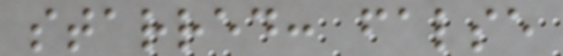starred: false
